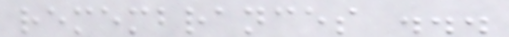remembrances ...
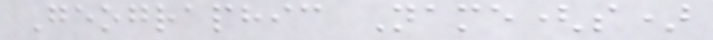Geographic Name(s)
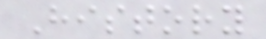History
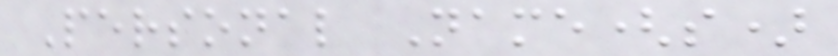Personal Name(s)
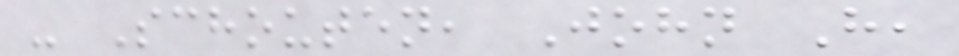- Schouten, John H,
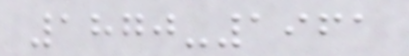1870-1961
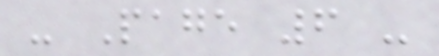- Page 6 -
